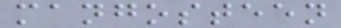mangosteen
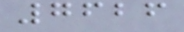7626
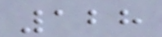128
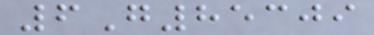6G85309
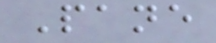Pane
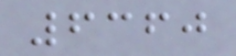6360
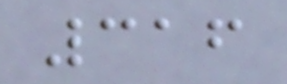316
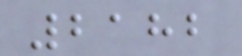2182
